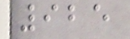925
